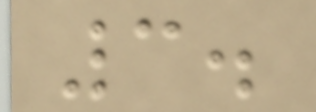3.
